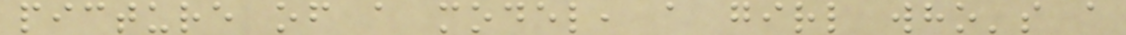picture of a model, a girl who's a
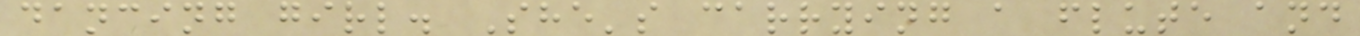dancing girl. She's carrying a flute and
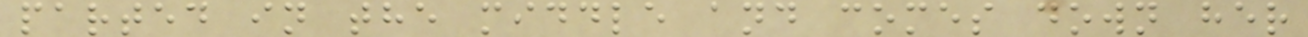parted in the middle and comes down her
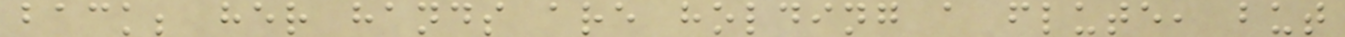back; her hands are holding a flute, but
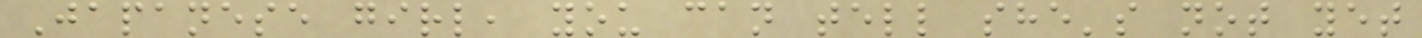Japanese girl, you can tell she's not yet
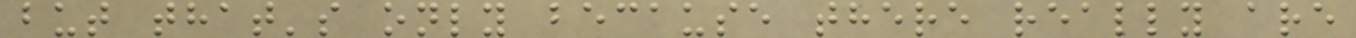but that's only because there really are
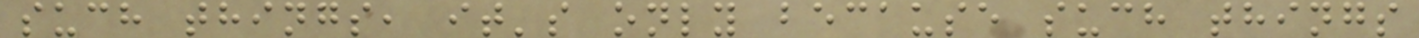such things, it's only because such things
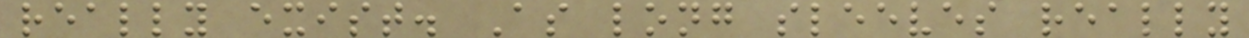really exist. As long sleeves really
